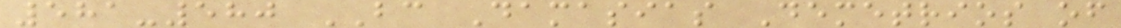581-580 BC Damasias Demetrios of
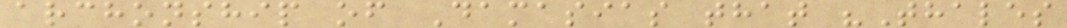archonship of Damasias that "Thales
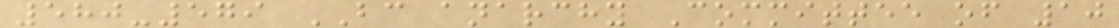580-579 BC anarchy Committee of 10
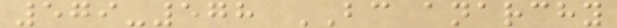579-578 BC anarchy
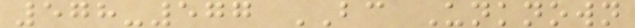578-577 BC Unknown
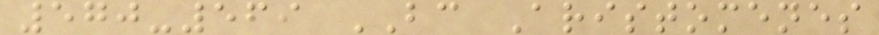570-569 BC Aristomenes
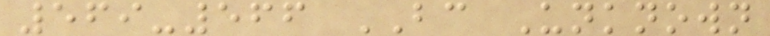569-566 BC Unknown
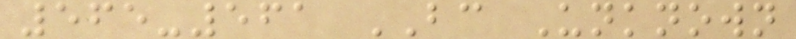565-561 BC Unknown
